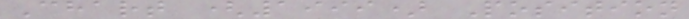Chart (1999) Position
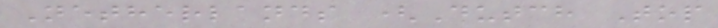Netherlands (Dutch Top
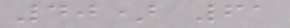40) 61
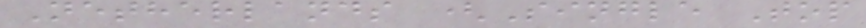Netherlands (Single Top
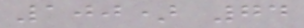100) 74
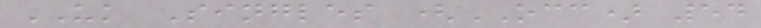UK Singles (OCC) 54
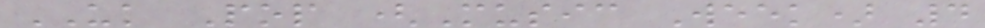UK Pop (Music Week) 4
